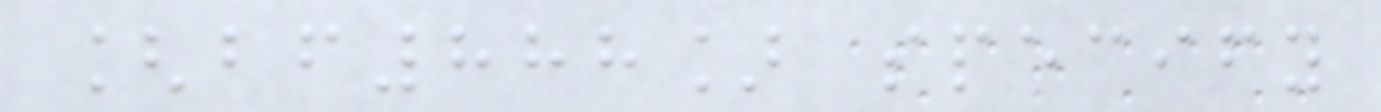[bf888] specify
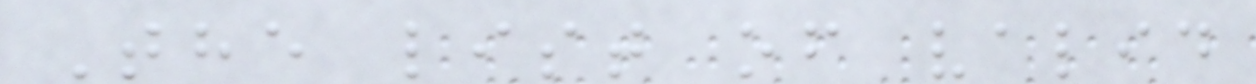The list of valid
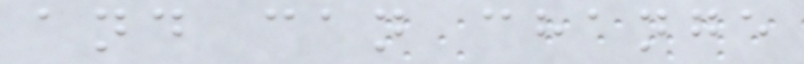and can change
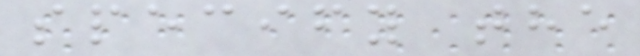specify the
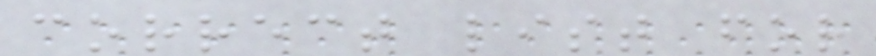correct list for
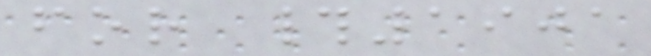for #1901
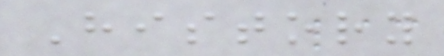History
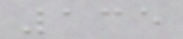135
